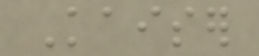Kaiser
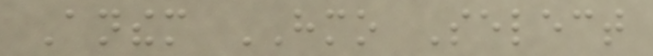Anthem HMO Select
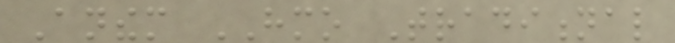Anthem HMO Traditional
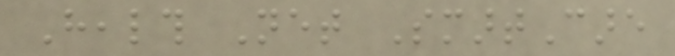Health Net SmartCare
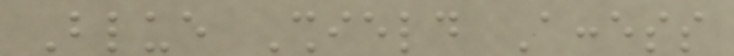Blue Shield Access
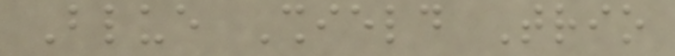Blue Shield Trio
